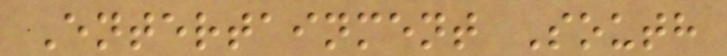Entertainment South
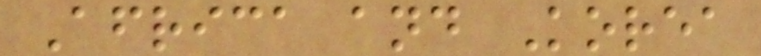Africa and Korea
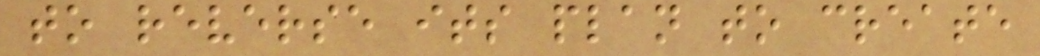to reverse its plan to create
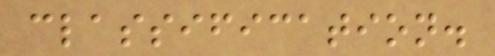classification.
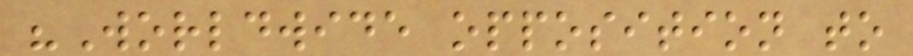"Worldwide opposition to
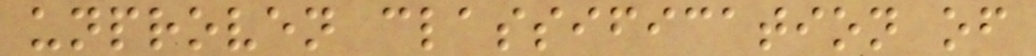unproven classification of
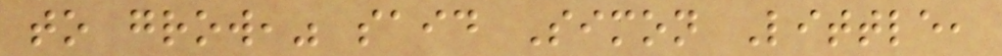to grow," said Simon Little,
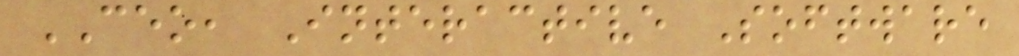CEO, Interactive Software
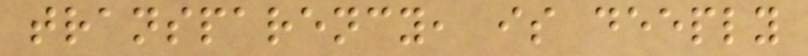transparency, is deeply
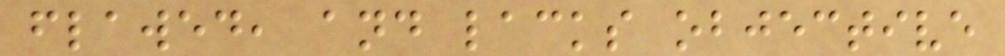flawed, and lacks objective
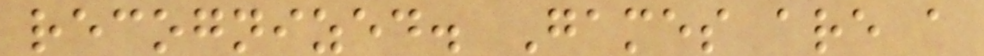recognized. Games are a
